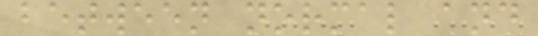between normal and
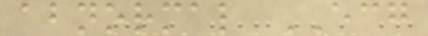abnormal ECG
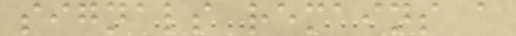signals remains a
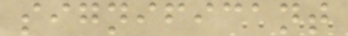significant
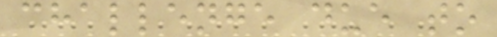challenge due to
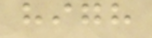high
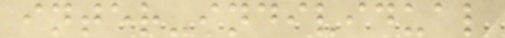inter-individual
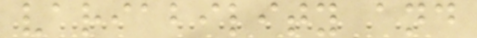variability and
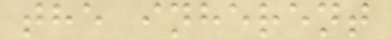the inherent
